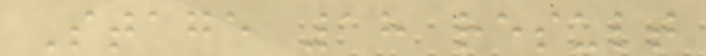Stage 18 result
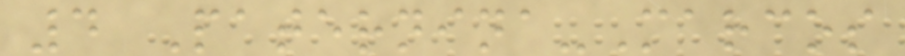4 Paternina-Marcos
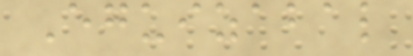Eguizabal
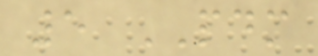5 PDM
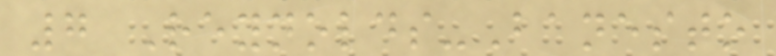7 Reynolds-Banesto
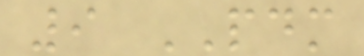9 PDM
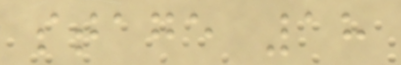stage 18
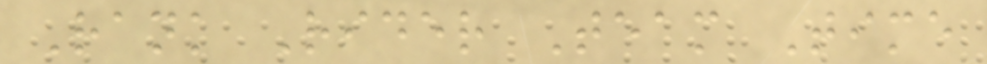Rank Rider Team Time
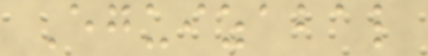Eguizabal
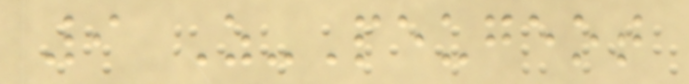9 Z-Peugeot
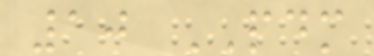10 PDM
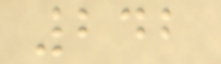242
